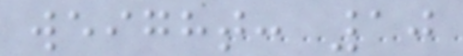weight: 10
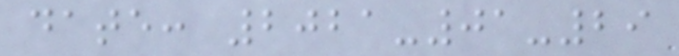date: 2021-01-29
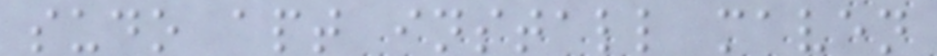sudo apt install maven
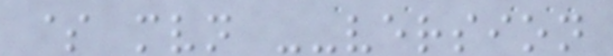$ mvn --version
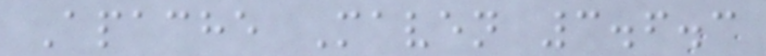Apache Maven 3.6.3
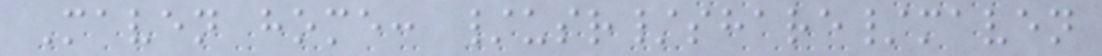Maven home: /usr/share/maven
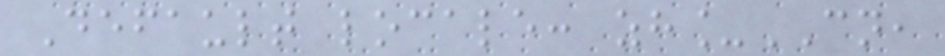Default locale: zh_CN,
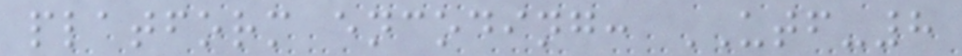platform encoding: UTF-8
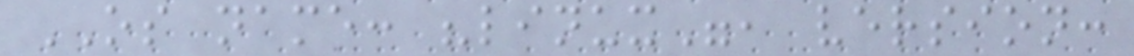OS name: "linux", version:
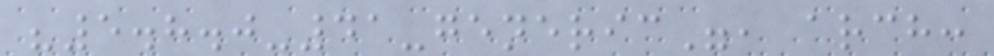"5.8.0-41-generic", arch:
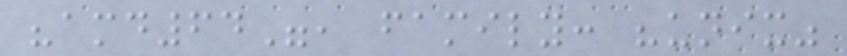"amd64", family: "unix"
